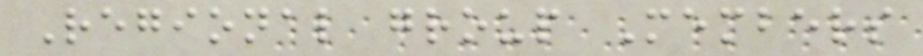Regional group Members
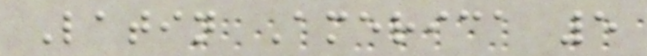Latin America 5
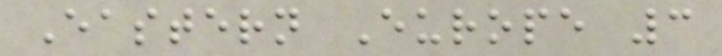Eastern Europe 3
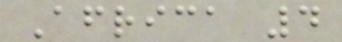Africa 4
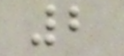2
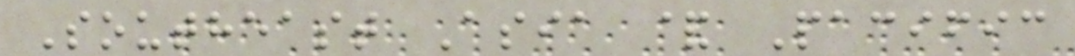Southeast Asia & Pacific
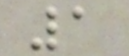1
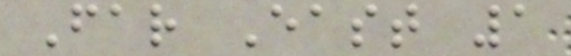Far East 1
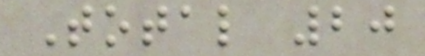Total 20
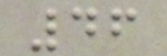46
